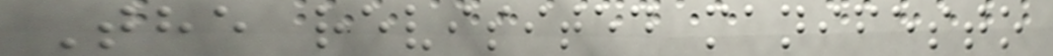The revisited manifesto
